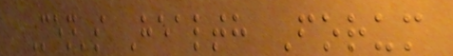Men's Health Forum
